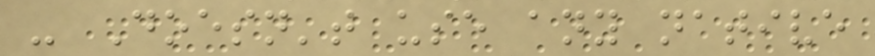- Doesn't use any native
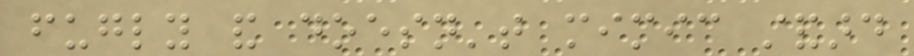fugly and doesn't mimic standard
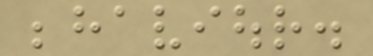behaviour.
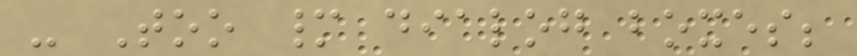- Too many dialog boxes;
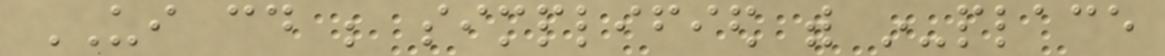UI could be simplified with in-place
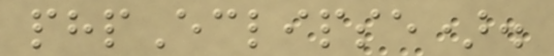phpEclipse).
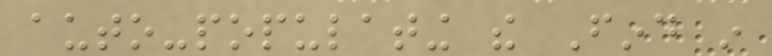auto-populating the Find in
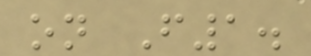on F1.
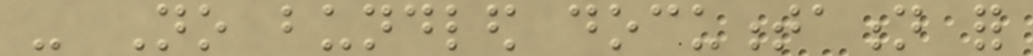- No bundled documentation for
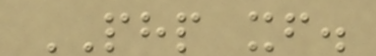PHP itself.
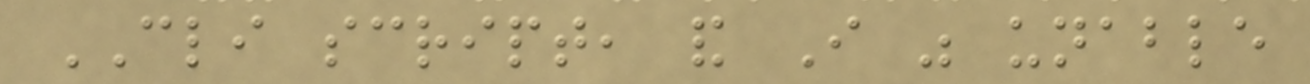CLI script, and I was unable
